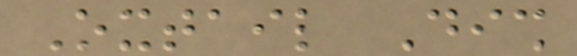Oxtail Dish
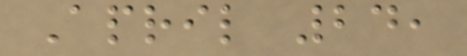April 24,
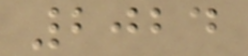2024
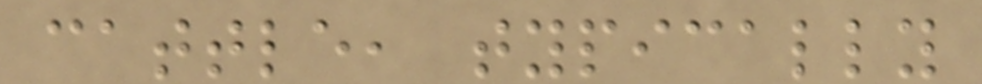cattle, typically
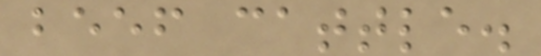beef cattle.
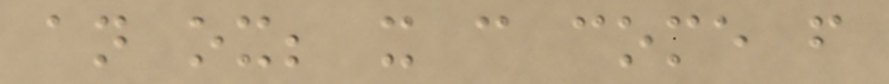an ox; it can come from
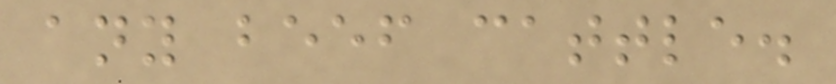any beef cattle.
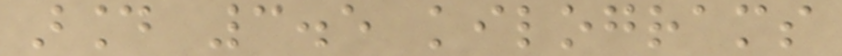around 3.5 kilograms
